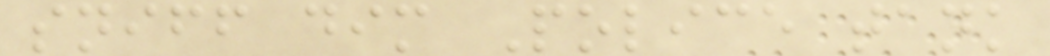sniff dim Police tank
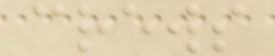crews
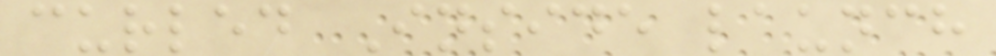curled Inside launch
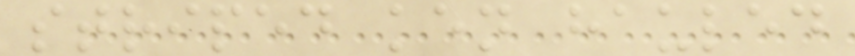striped ken hauled
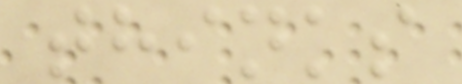thinks
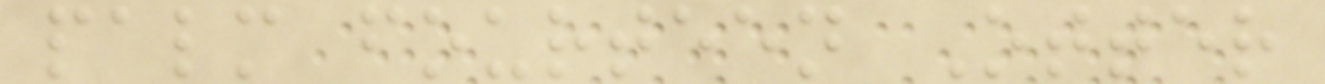palm fourteen Otter
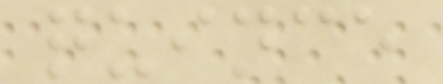quince
